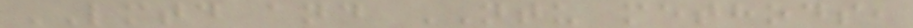LMTD and NTU methods,
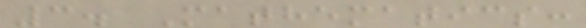3. Mathematics:
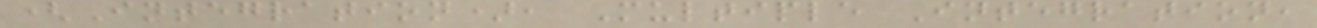(Integration), Multiple Integration,
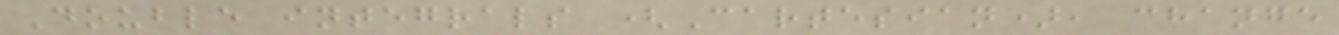Double integrals (Cartesian), change
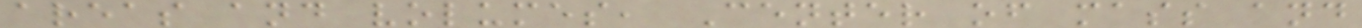areas and volumes, Center of mass and
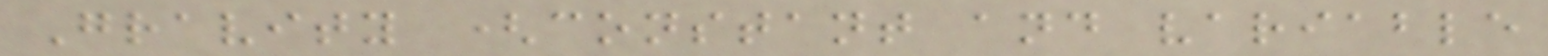Gravity (constant and variable
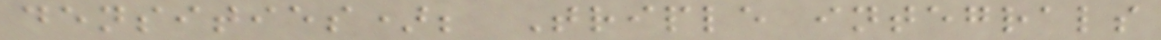densities); Triple integrals
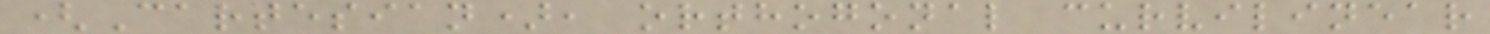(Cartesian), orthogonal curvilinear
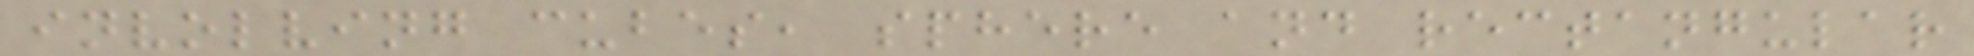involving cubes, sphere and rectangular
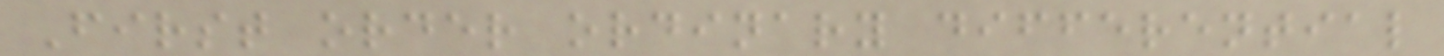First order ordinary differential
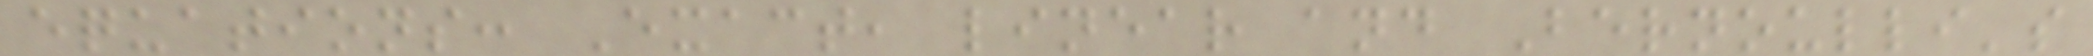equations: Exact, linear and Bernoulli's
